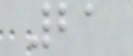21
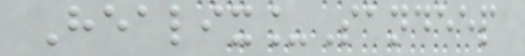Healix_Sandeep
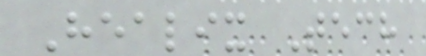Healix Tech
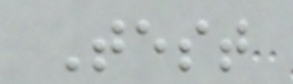Test
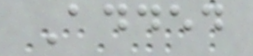Added
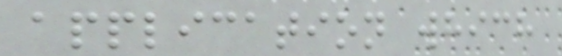application which
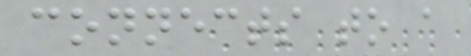connects to a
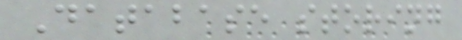Database storing
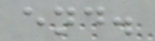end.
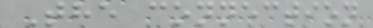The connection
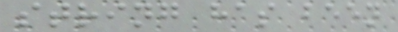string has been
